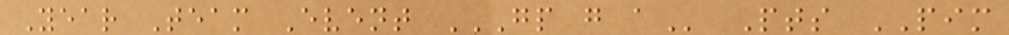Year Team Event GP G A Pts PIM
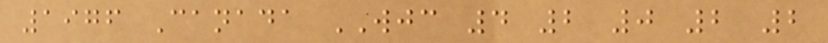1976 Canada WJC 4 2 0 2 2
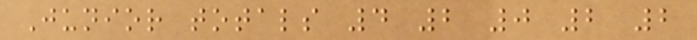Junior totals 4 2 0 2 2
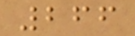266
